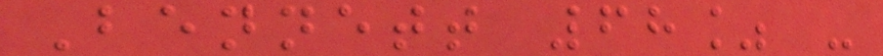Bennett 68% -
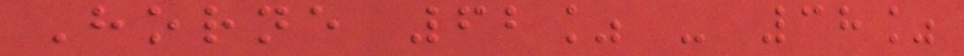Horne 62% - 38%
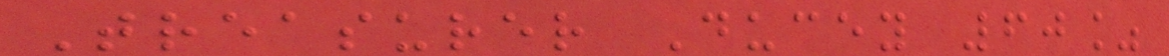Treasurer Ducey 60%
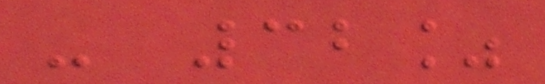- 32%
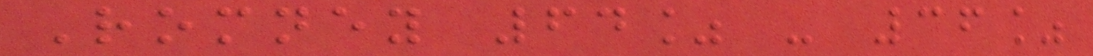Romney 64% - 36%
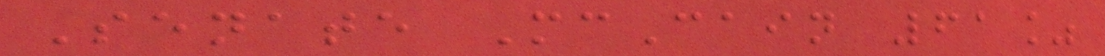Senate McCain 61%
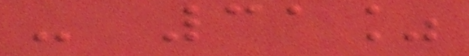- 31%
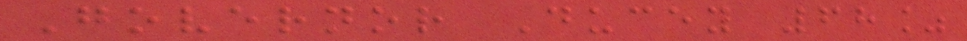Governor Ducey 68%
